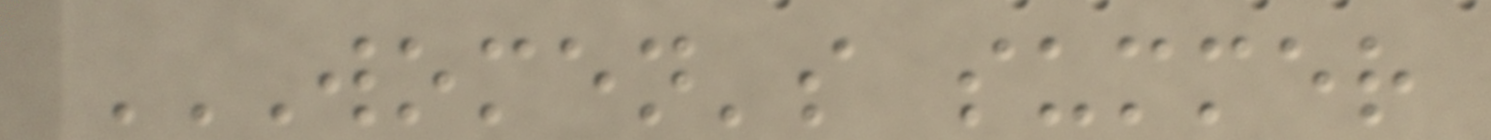WOMEN'S SUMMER
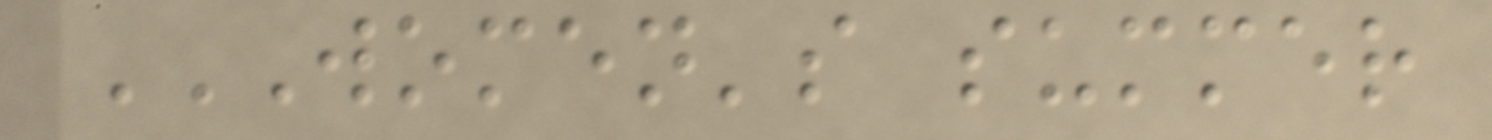WOMEN'S SUMMER
